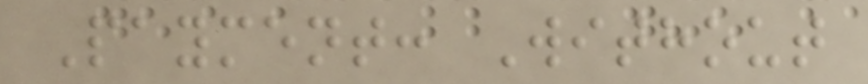Payment: Without
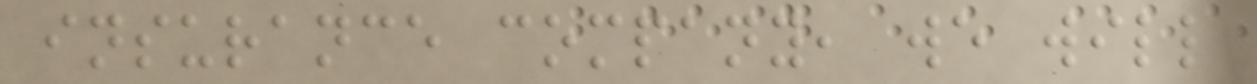insurance company, we will
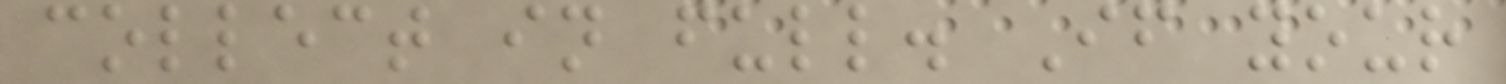collect in full. If your
